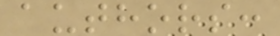authors:
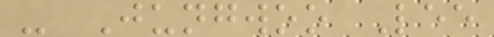- Jungwoo Lee
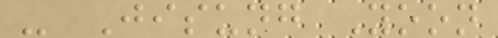- Jisung Yoon
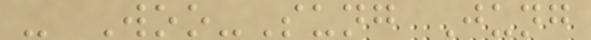- Woo-Sung Jung
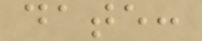date:
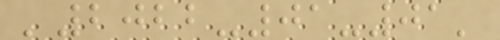'2022-01-01'
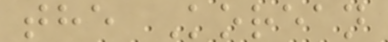the Korean
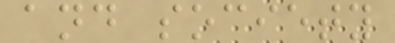and society
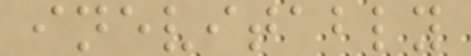inevitably
